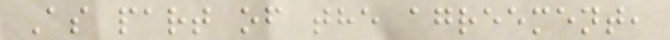As part of the agreement,
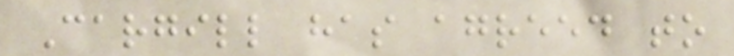Cargill has agreed to
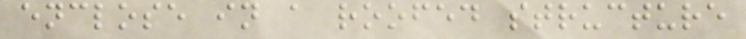enclose in a roofed structure
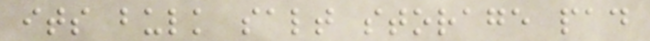its bulk salt storage pad
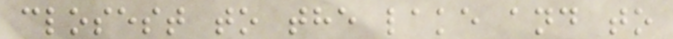closest to the lake and to
